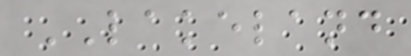LAKELAND
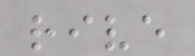rive
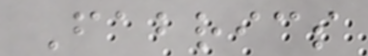Fabrics
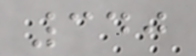340
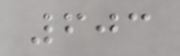603
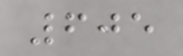605
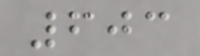603
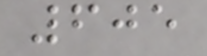605
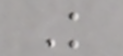K
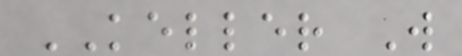KELLER W
